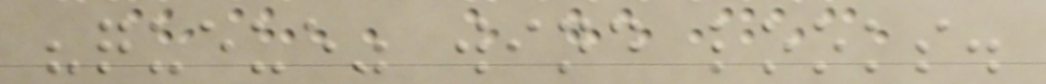"queue" wind looks.
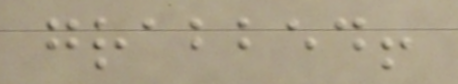grabbed!
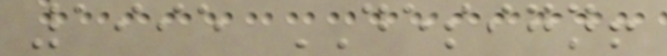1995 DESIGN!
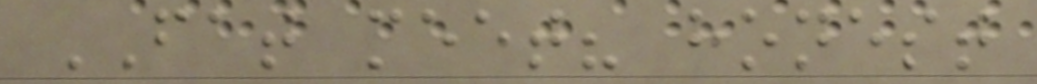FAT meet? honest
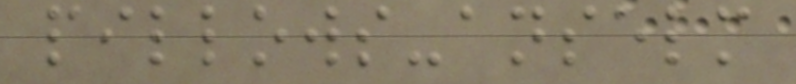pillows-anselm
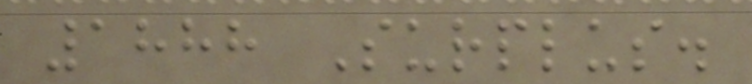1888 Surplus.
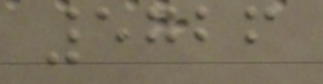5726
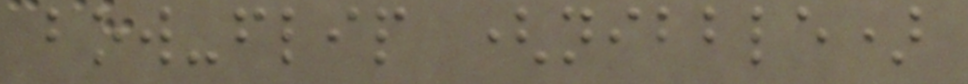bow-flip (nibble)
